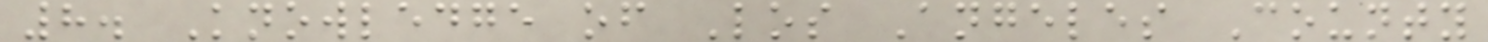8. Knowledge of Los Angeles County
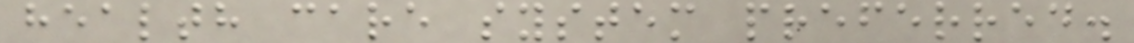health care system preferred.
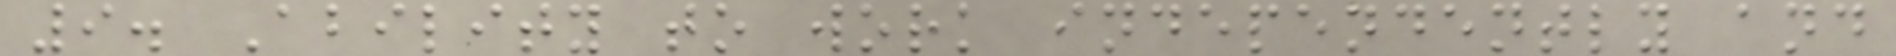9. Ability to work independently and
